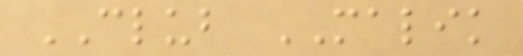CLUB MALIK
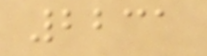2231
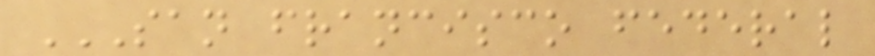SAN FRANCISCO FEDERAL
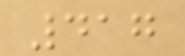417
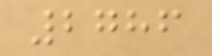2786
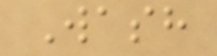Wash
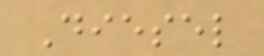Diesel
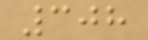308
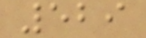529
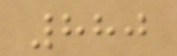880
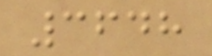3648
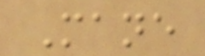Mane
